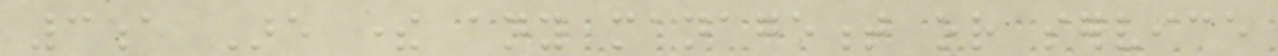3a Are there any management or service
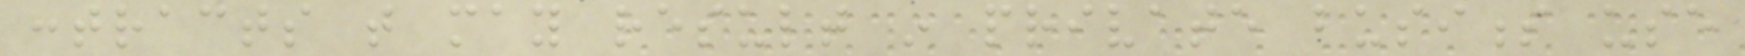contracts that may result in private business use
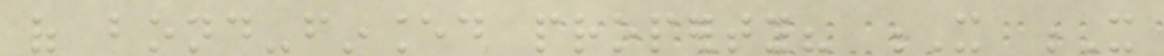of bond-financed property? X X
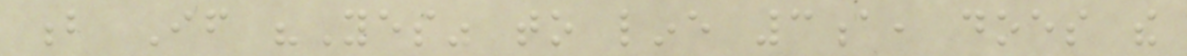b If "Yes" to line 3a, does the
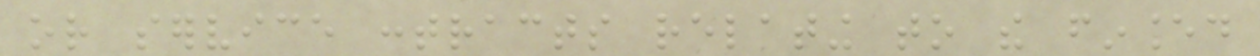or service contracts relating to the financed
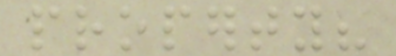property?
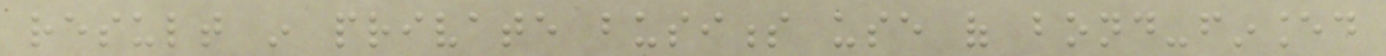result in private business use of bond-financed
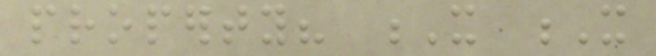property? X X
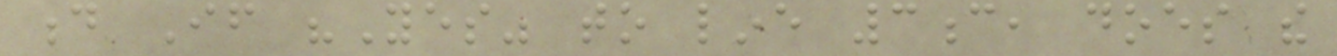d If "Yes" to line 3c, does the
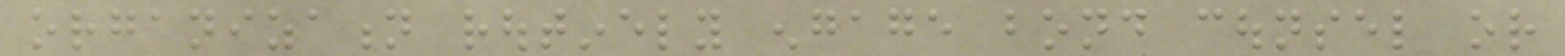organization routinely engage bond counsel or
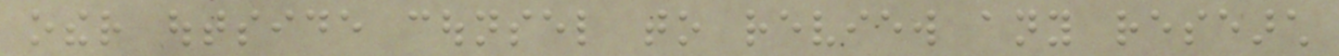other outside counsel to review any research
